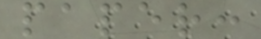paper:
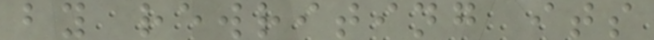by rewriting its
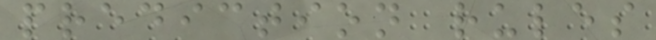prediction rules
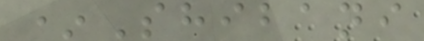*Shibani
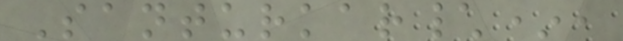Santurkar\*,
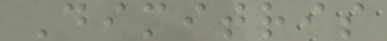Dimitris
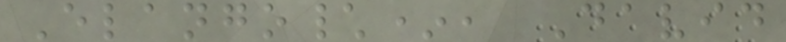Elango\*, David
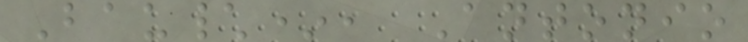Bau\*, Antonio
